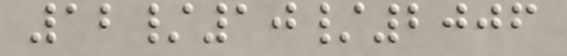12/10/2006
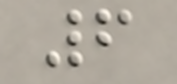6
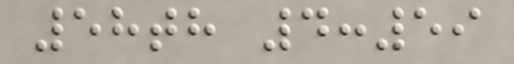58th 4:59
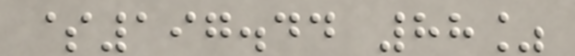$197.44 88%
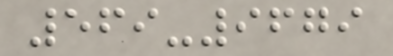569-9679
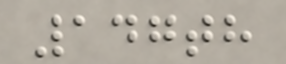147th
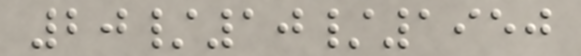20/10/1950
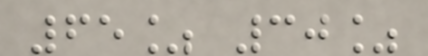65% 30%
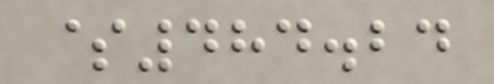$484.24
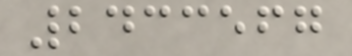2433567
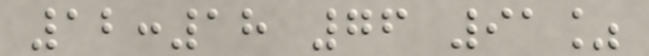12:18 76 91%
